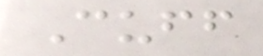Cuff
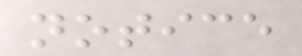notice
